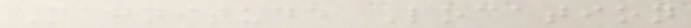Magnitude Location
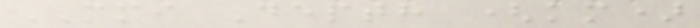MMI Depth (km)
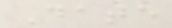Date
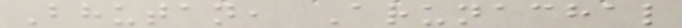Bhutan, Arunachal
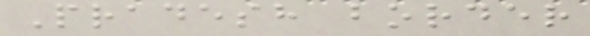Pradesh border
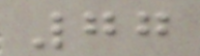77
